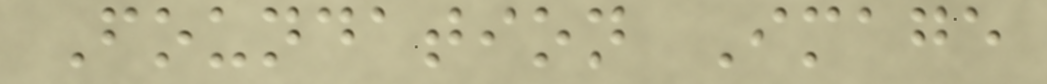Foundation Image
